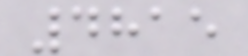4815
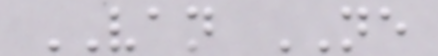VAN NE
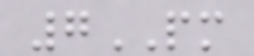7PM
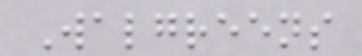Walgreens
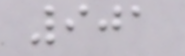901
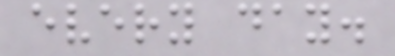every day.
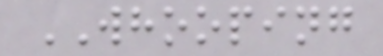WHOOPING
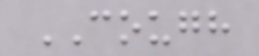COUGH
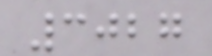3027
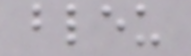bleu
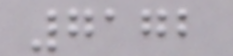7172
